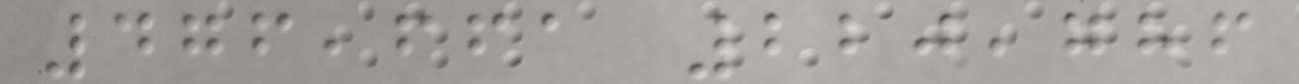476,661 220,786
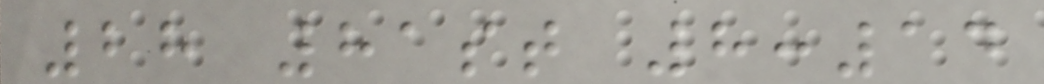28 81st 8:14
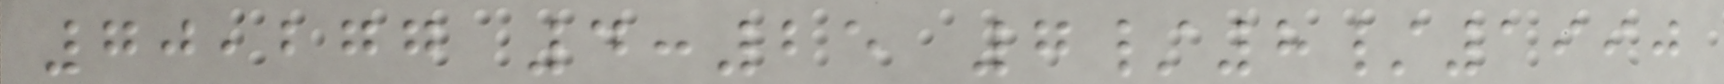70,277 4:25 7/8/1990
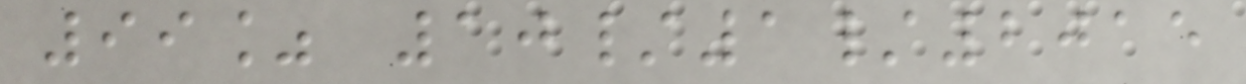99% 10/1/2015
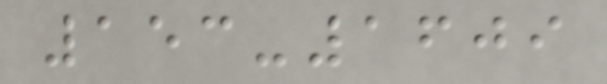153-1609
